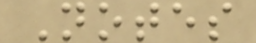Notes
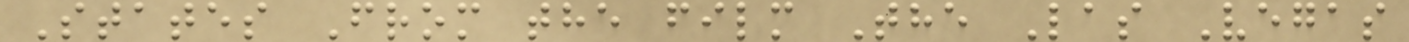States From the film The Las Vegas
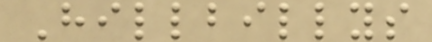Hillbillys
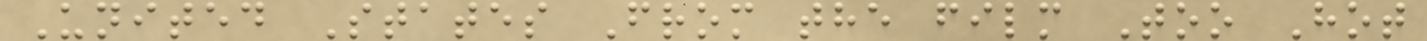United States From the film Too Hot
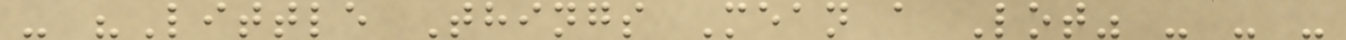- "Little Things Mean a Lot" - - -
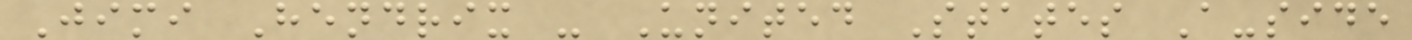Jimi Hendrix - United States A-side
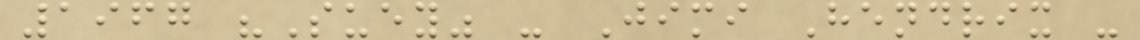1967 "Suey" - Jimi Hendrix -
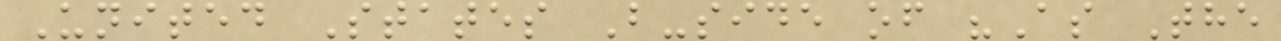United States B-side of "As The
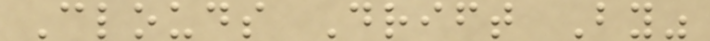Clouds Drift By"
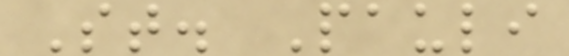St. Pauli
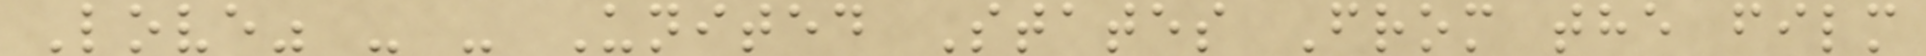Love" - - United States From the film
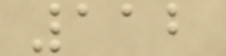112
